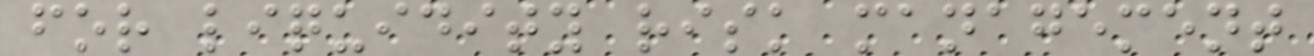for liquidity risk management
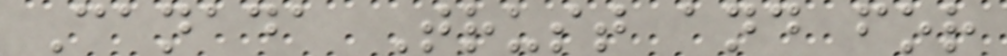Canada Trust and for
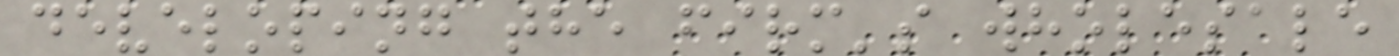developing the firm's wholesale
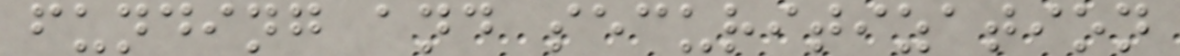funding and securitization
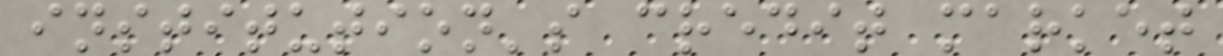institution's credit market
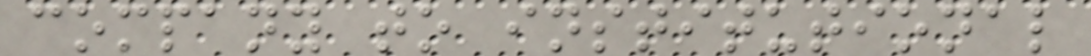company to institutional
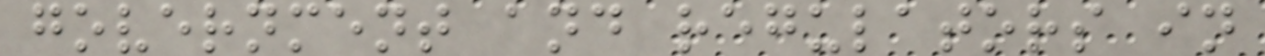government and regulators in
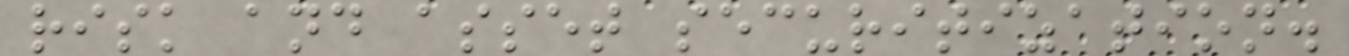risk and asset securitization.
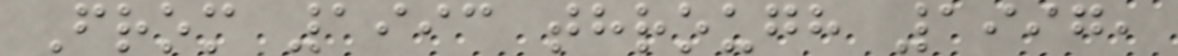From 1993 through 1997,
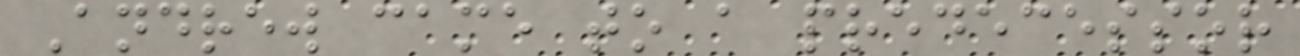Andrew came to a predecessor
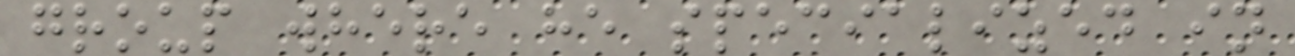group where he specialized in
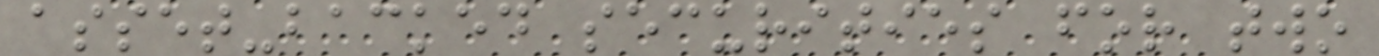asset-backed securities for two
